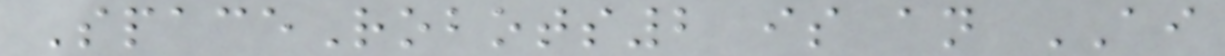SpaceRobots2 is an AI
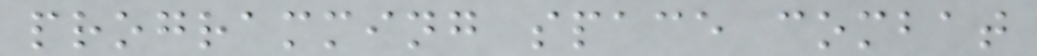programming space combat
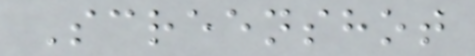Screenshot
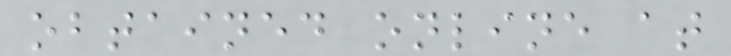obtained online at
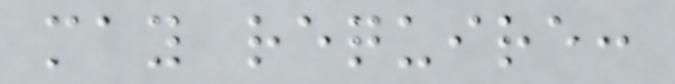may require:
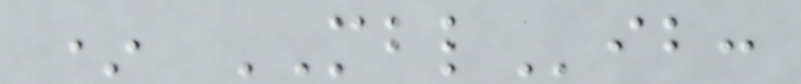* MBLib:
